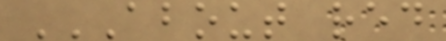ABOUT RED
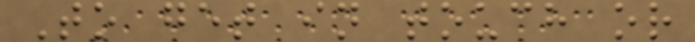To get in touch or
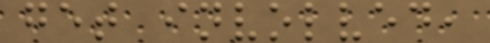get involved,
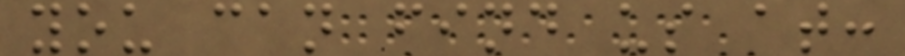you can find us at:
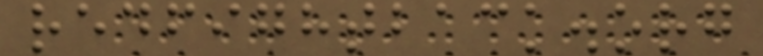redfightback.org
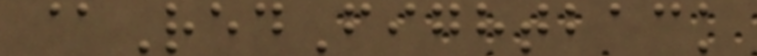@RedFightback
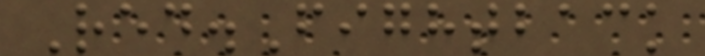Red.Fightback
